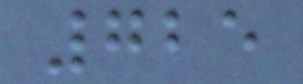725
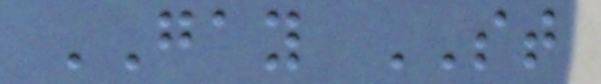GAY ST
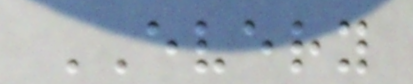EVERY
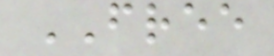FREE
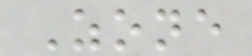Zone
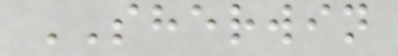SHERWIN
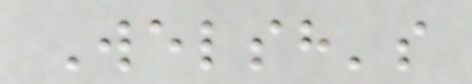Welsh's
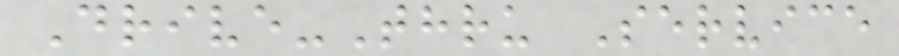Drive-Thru Service
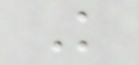K
